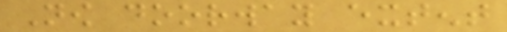Now doorway extent
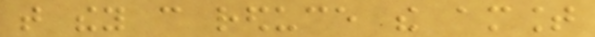that they can reduce the amount
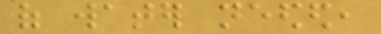of water needed,
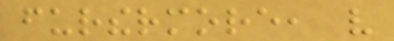furthermore, very
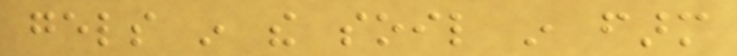gels in the soil in farm
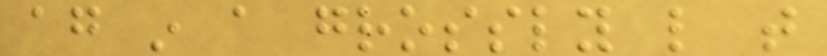again in a grossly like that
